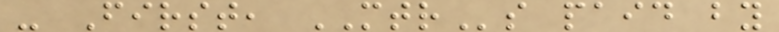- First, MTRs paid by
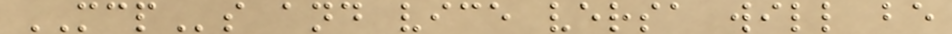MCPs and vice versa will be
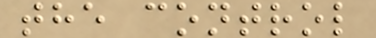the control
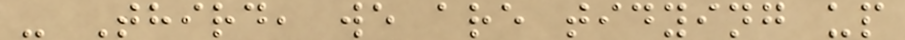- Third, we are tidying up
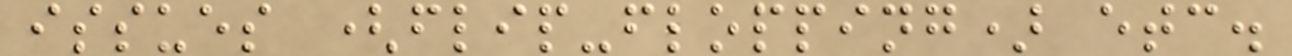issues (flip-flopping) etc.
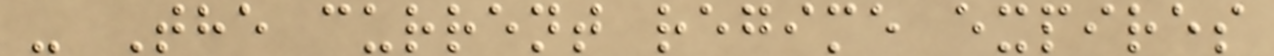- The current regime expires
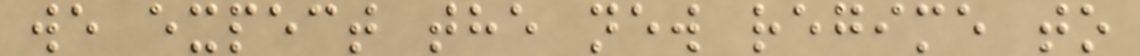we expect the new regime to
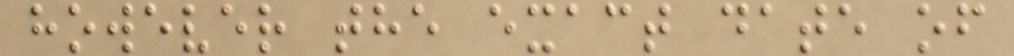however the exact date of
